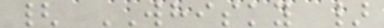{ WHISKY }
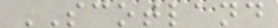SCOTLAND
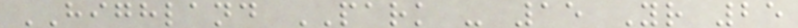HIGHLAND PARK - 15 Yr 25
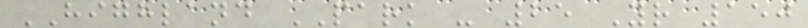HIGHLAND PARK - 25 Yr 150
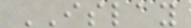ISLAY
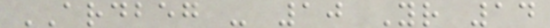ARDBEG - 10 Yr 14
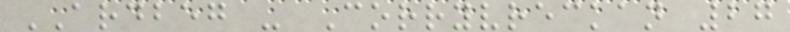ARDBEG - Corryvreckan 27
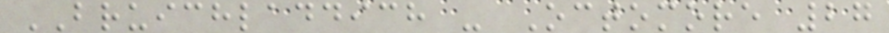BRUICHLADDICH - Octomore 27
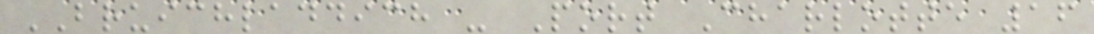BRUICHLADDICH - Port Charlotte 16
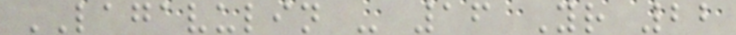LAGAVULIN - 16 Yr 22
